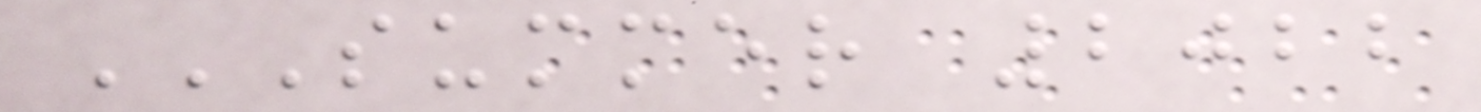SUMMER 2022
